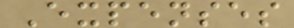Expenses
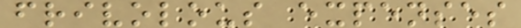frivolous expenses
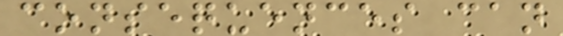consequences can
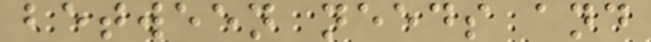between needs and
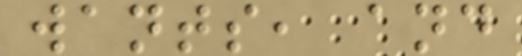wants, and
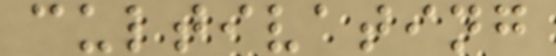cultivating
